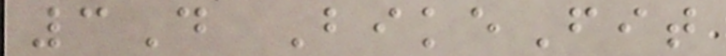3D BikeFit
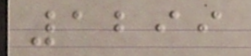1299
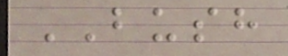BUSH
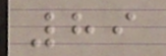89
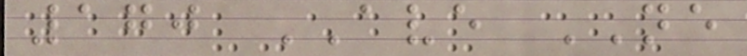170 AVE NE
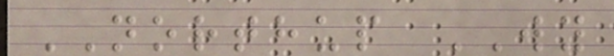NORTHUP WY
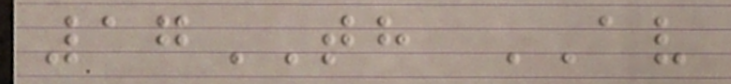17TH AV
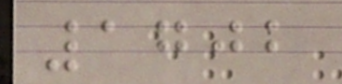1702
